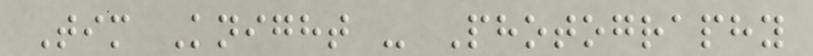Tim Knight - Photography
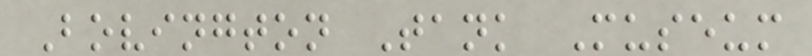Bovington Tank Museum
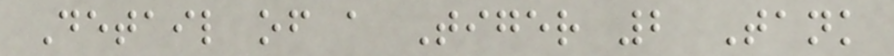Detail of a Tiger 2 Tank
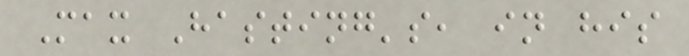Max Hasting's, in his
